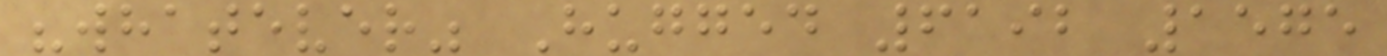"whatever" Hugged 6192 1575
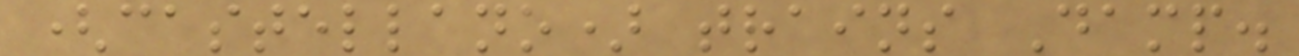(castellano) trains Damp.
